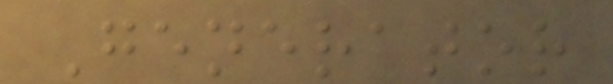Generator
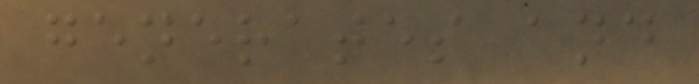generates and
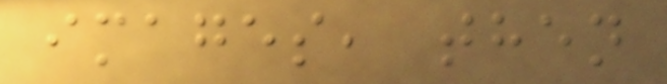images, then
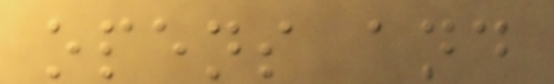opens and
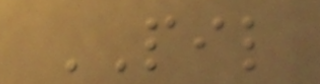PIL
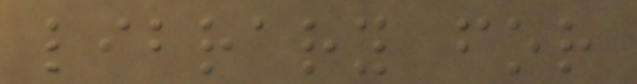library for
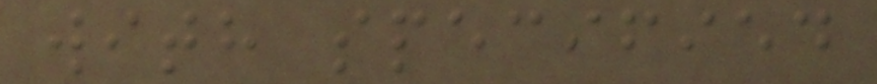with specified
